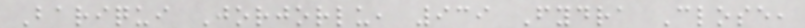Bariqui Jorjorlu, 939 Fydra Close,
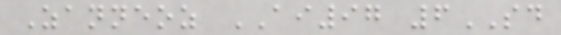Zanneoz AI97 6SD
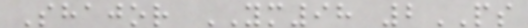Shajor YM98 2PS
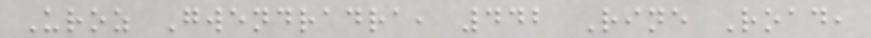Uroz Gwendradra, 442 Rine Road,
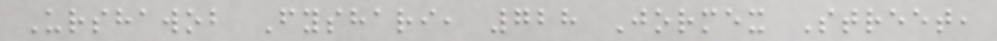Urshawob Fyshari, 728 Jormex Street,
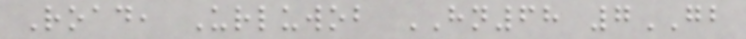Road, Urluwob HN68 7GB
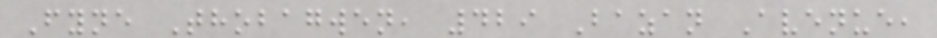Fyne Thobagwen, 429 Bazan Avenue,
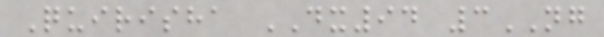Quirisha DX94 3NG
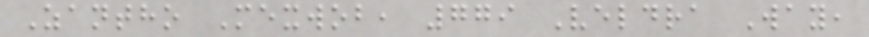Zantho Mexwob, 779 Veldra Way,
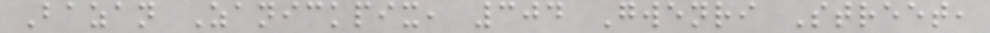Bazan Zanickpix, 304 Gwenri Street,
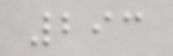293
